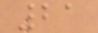21
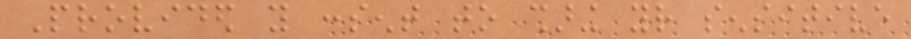Provided you consent to sharing your sensitive
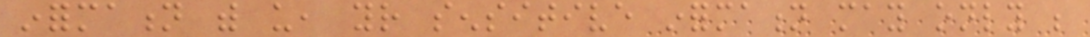information with us, your sensitive information may only be
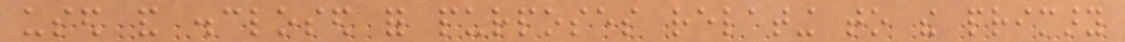used and disclosed for purposes relating to the primary
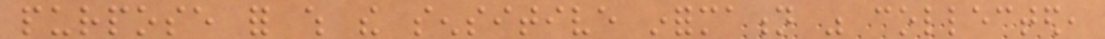purpose for which the sensitive information was collected,
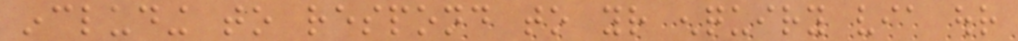including to respond to your enquiry via our
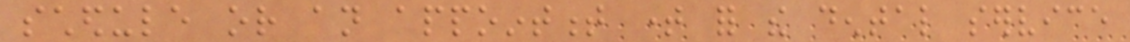schedule or an appointment time for the dental service
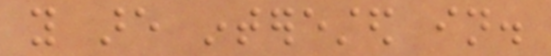you are interested in.
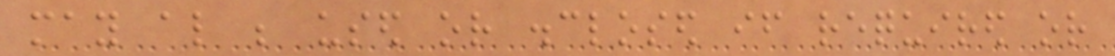may also be used or disclosed if required or
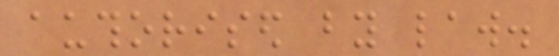authorised by law.
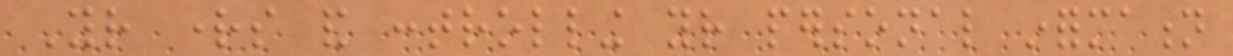Your rights and controlling your personal information
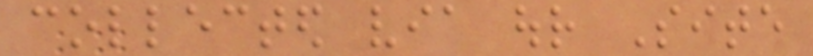collected via our Site
